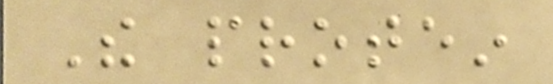The protein
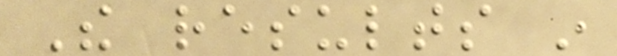The results in
